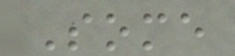Some
